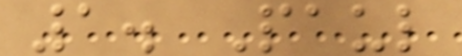1. Paul
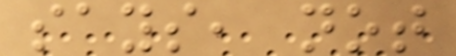says, not
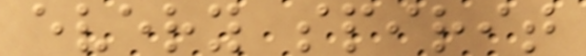every spirit
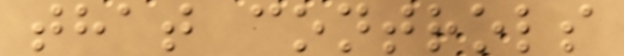that controls
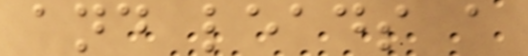and leads a
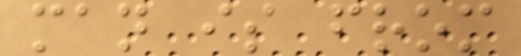man is from
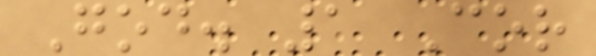God. 1 Cor
